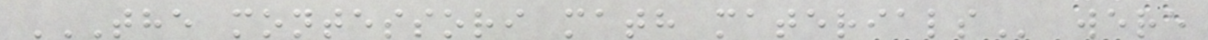THE MONTESSORI MATH MATERIALS were
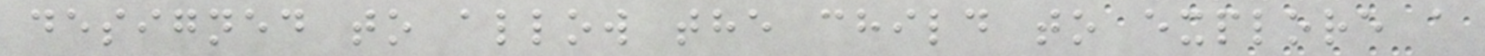designed to allow the child to explore a
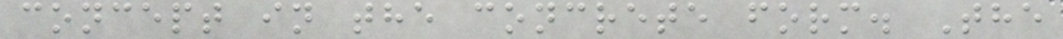concept in the concrete form. The
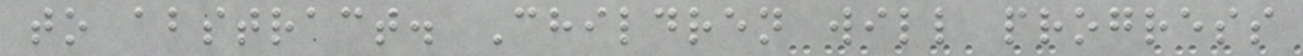to abstract. Children will progress
